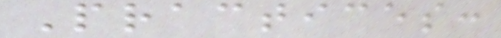Practices:
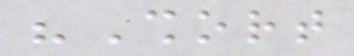"Short
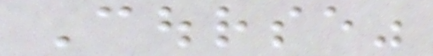Course"
